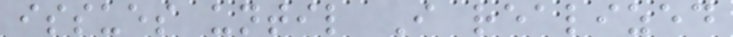issues until I realized
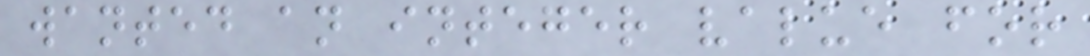wanted an integer value for
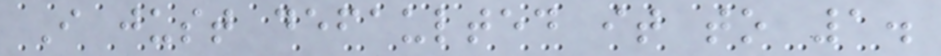I just defaulted it to 1.
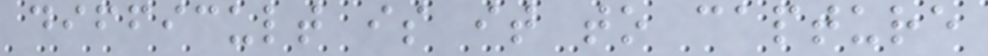difficult is it to capture
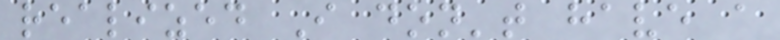realized I don't have a
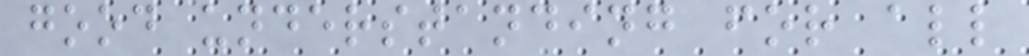good understanding for all
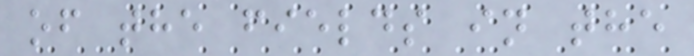of the fields in the
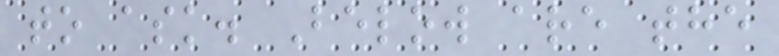to ask. Below are the
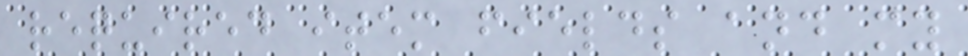required item fields and my
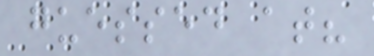guessed at?
